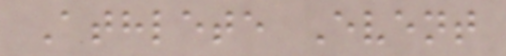Athlete Event
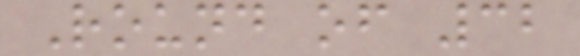Round of 32
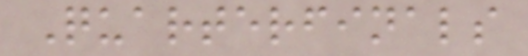Quarterfinals
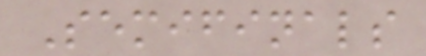Semifinals
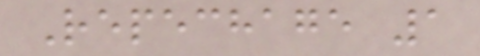Repechage 1
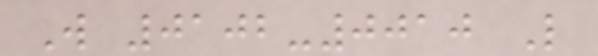W 0102-0010 L
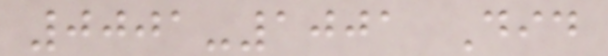0001-1001 Did
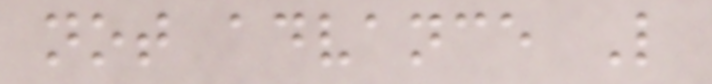not advance L
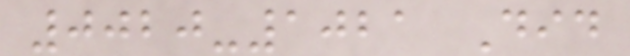0020-1021 Did
